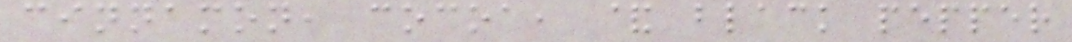cinnamon, cocoa, & black pepper
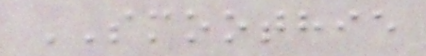SMOOTHIE
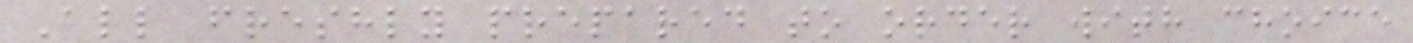All freshly prepared to order with choice
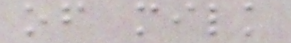of milk
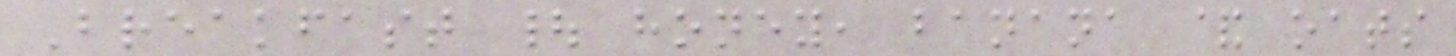Breakfast | honey, banana & oats
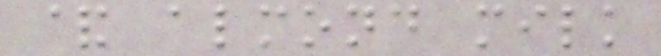& almond milk
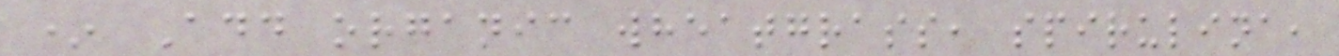* Add organic wheatgrass, spirulina,
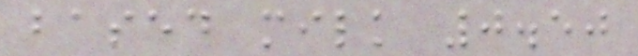based milk 0.50
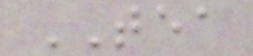TEA
